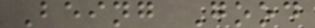Being Good
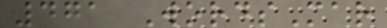471 WordsMar
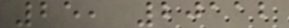25, 20112
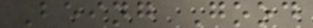Being Good
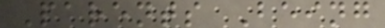Parents Being
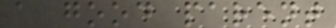a good parent
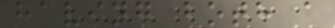having both a
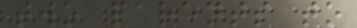two parents to
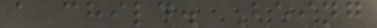a child. Being
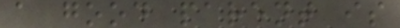a good parent is
